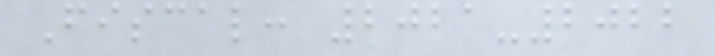Fiscal: 2021-2022
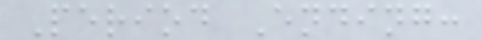Period Ending:
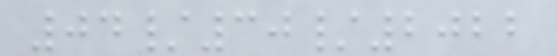04/30/2022
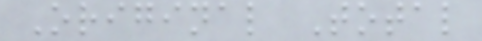Original Total
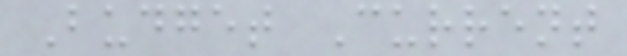Budget Current
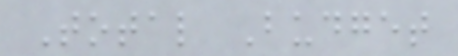Total Budget
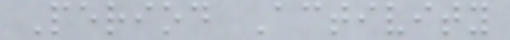Period Activity
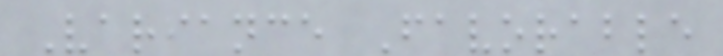Variance Favorable
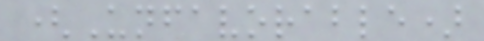(Unfavorable)
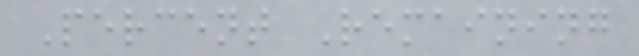Percent Remaining
